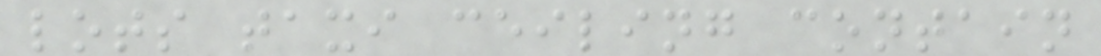lots taxi ceiling contain
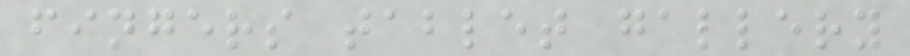fingers tablet gallery
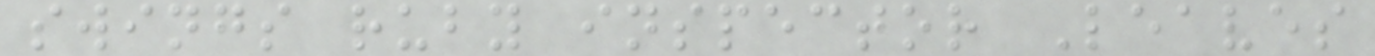swings ruby inspector Leaves
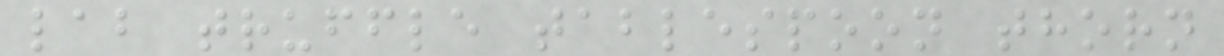lab truffle tablespoon thorn
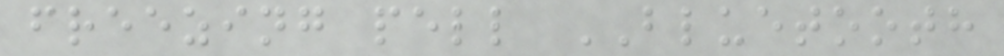freezing pell BLUETOOTH
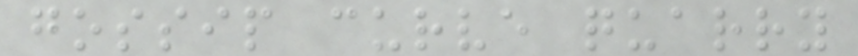gossip curve quarry
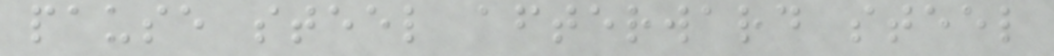pause steel afterward steel
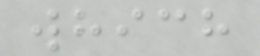which
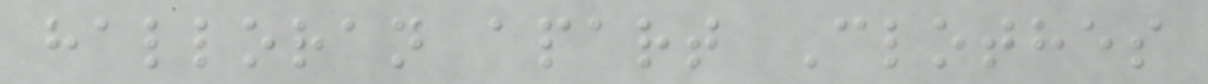halloran apart Clothes
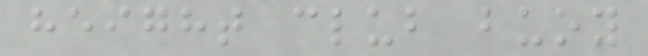height club buoy
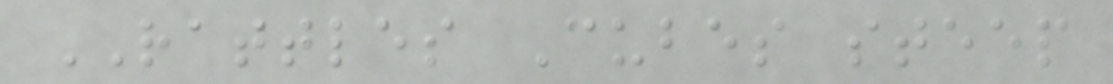RATTLES Cubes steep
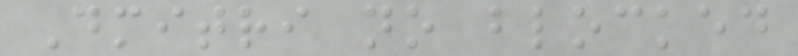Dmitri no blocked
